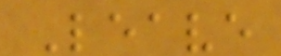Leave
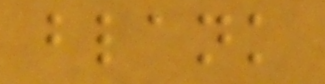blank
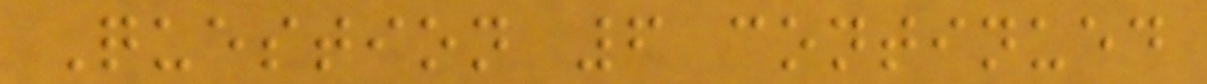Question 6 continued
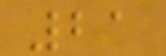21
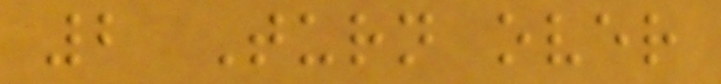2 Turn over
